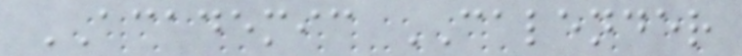ACADEMIC CALENDER
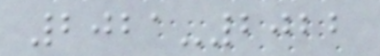2021-2022
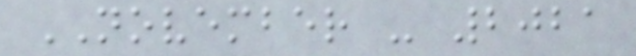NOVEMBER - 2021
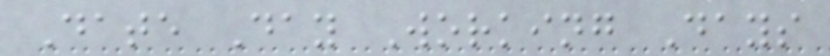Date Day Working Days
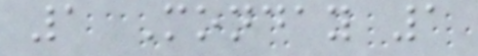1 Monday 1
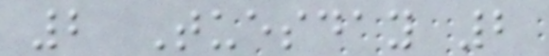2 Tuesday 2
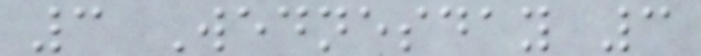3 Wednesday 3
